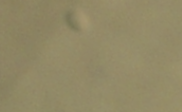a
